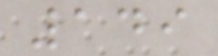149
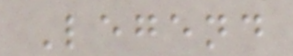Legend
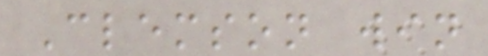Clemson win
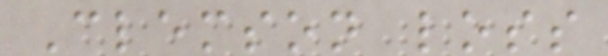Clemson loss
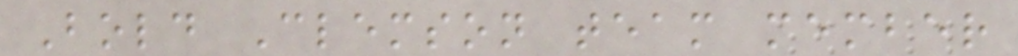Bold Clemson team member
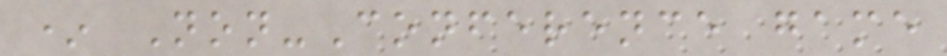* Non-Conference game
